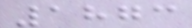1873
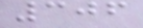306
